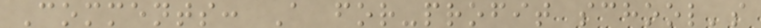Comments: A for-profit school's
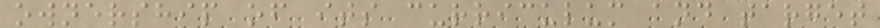ownership of its curriculum and target
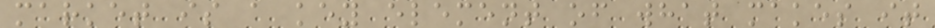market is a key element of what makes it
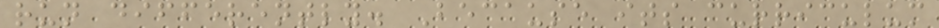run differently. Because its curriculum
